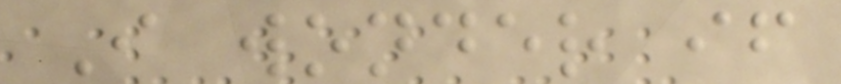I wonder if
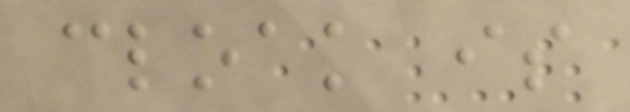cloak is
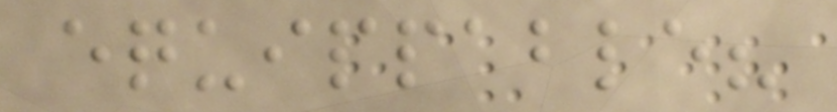equippable?
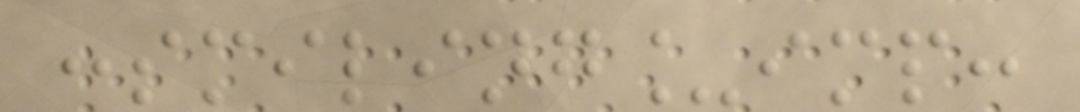:smiling_imp:
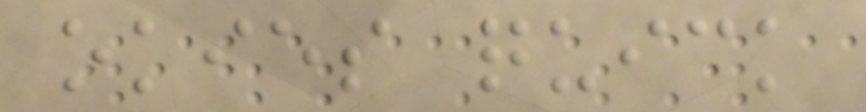okies quick
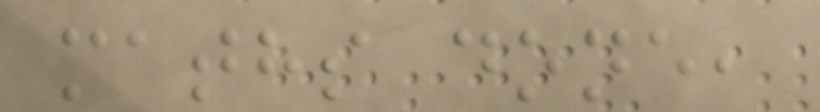maths done,
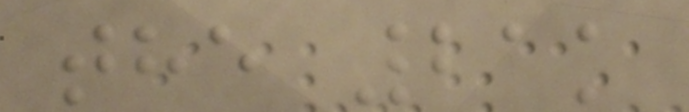the 21k
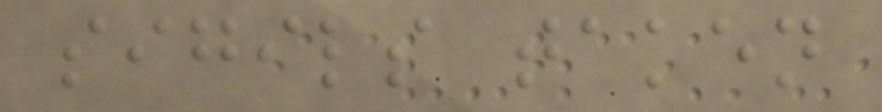sigils taken
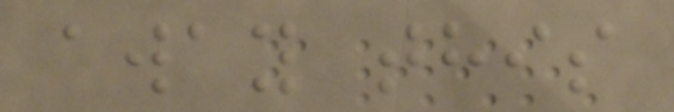away this
